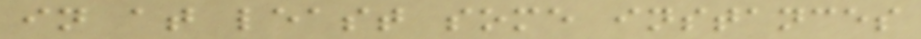in at least some instances
